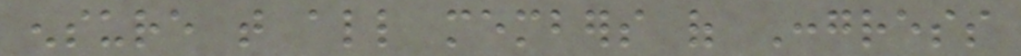ensure that all members of Congress
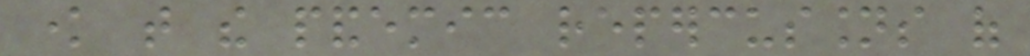know that the pandemic repercussions of
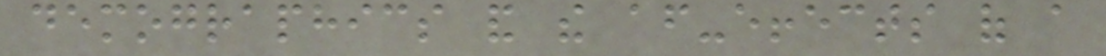demographics and the after-effects of a
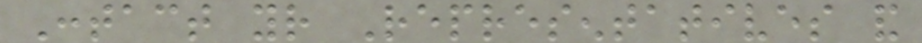Contact your Representatives and
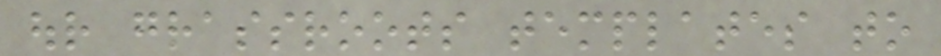our grassroots templates to
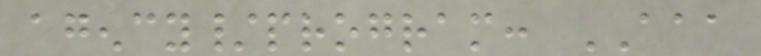agency/program: AAA
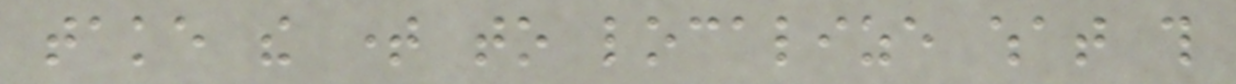take the time to localize what this
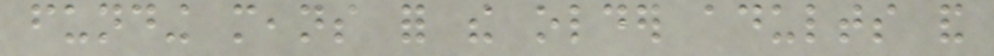funding means for the older adults and
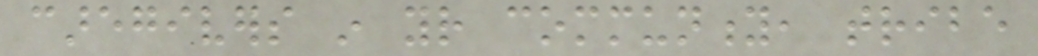caregivers in your community, tribe
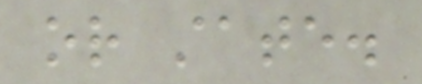or state.
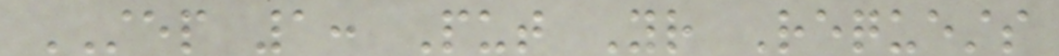STEP 1: Put Your Requests
